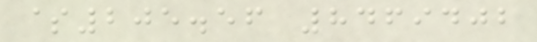$205.56 8469402
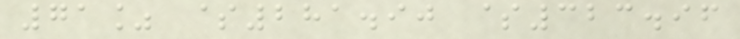71% $281.90 $323.96
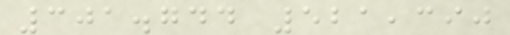301.744 521,390
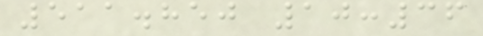511.850 10:36
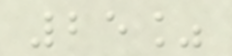25%
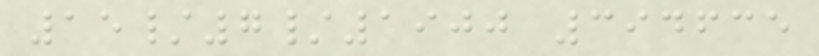15/7/1900 394635
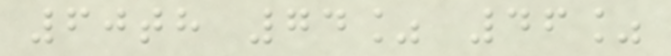60th 74% 46%
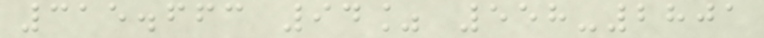315.663 94% 558-2801
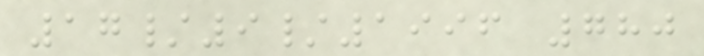17/9/1996 780
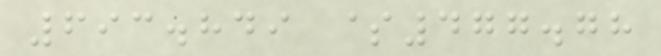693.849 $477.78
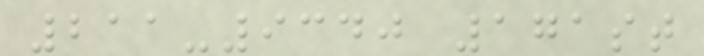211-9340 171st
